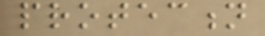protection
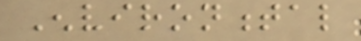Environmental
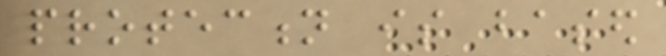protection is based
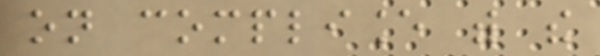on compliance with the
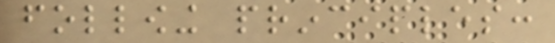following principles:
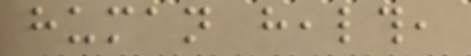human health,
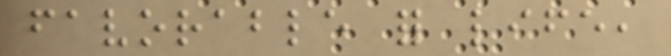favorable for life,
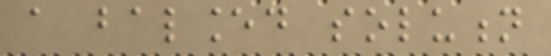a balanced solution
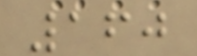160
